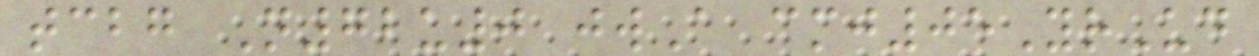tcbg N72u0 jwA cmj05YrUd
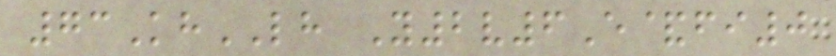73KhLH Y2v6E&fi0
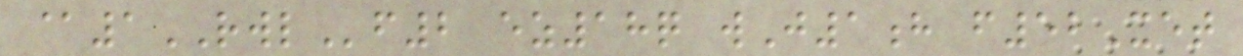@1RWLf2 ez18q wJ1h f52Xet
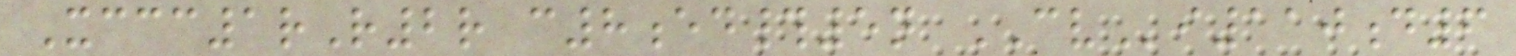Xccc1rR2r c8ed#5n CVi110d6
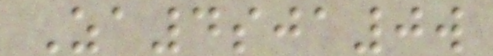Za4sja0w
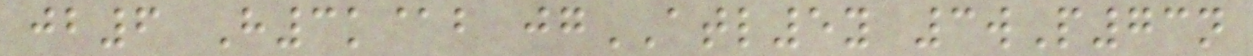jb6 H3k@b jgATL5y 3wP73n
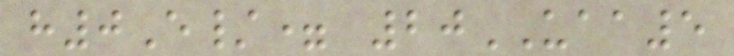h0E/= 20UAA5
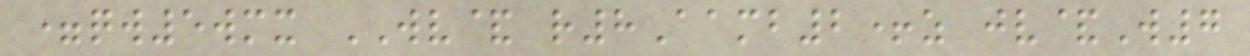=qw5wmx WV& r8Aamb2+z jv&W7
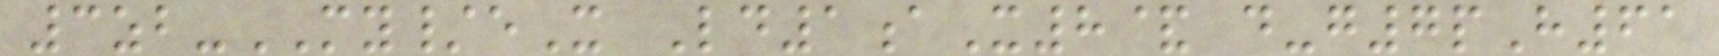3zb-MY/eX Ld1aX8& d-g7pH61
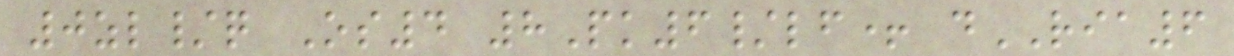0zl/q Os4 8Pk6/lf+ dRIA6
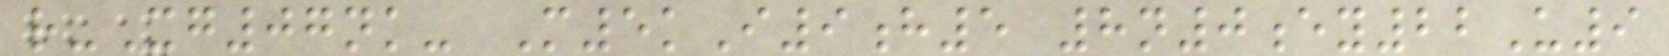r-Xg07nk- M5kI9h5 8n0ey22U9
